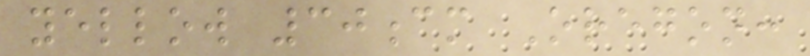yellow 30cm Oregon:
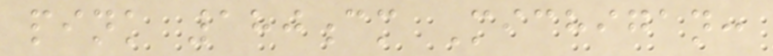pink 180cm Michigan:
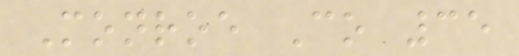Monroe Co 35
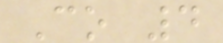Co 4
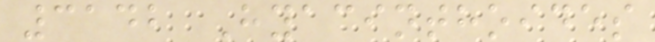3142 Hyacinthoides
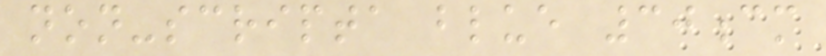non-scripta blue 30cm
